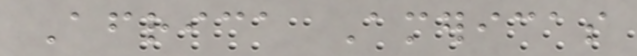Africa Americas
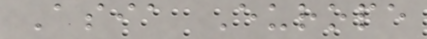Asia Europe
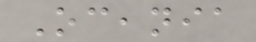Oceania
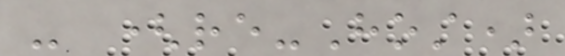- (re-Host)
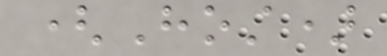(Host)
